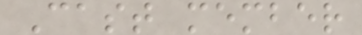Cast member
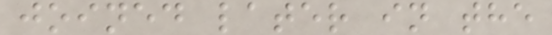joined later in the
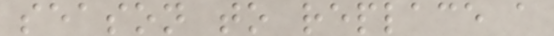season to replace a
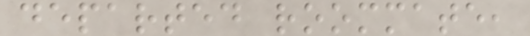departed roommate,
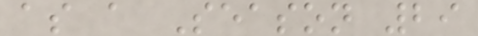as a Season 29
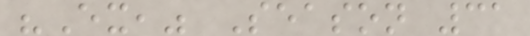"Ex," Season 31
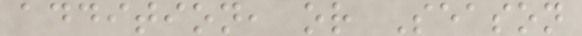addition, or Season
